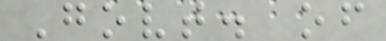Govt. of
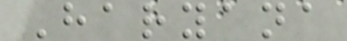Haryana
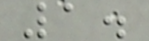1.
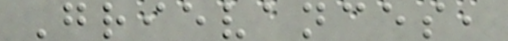Grievances,
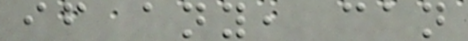if any, can
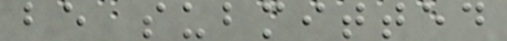be submitted
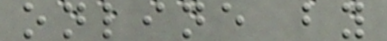online by
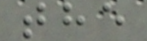the
